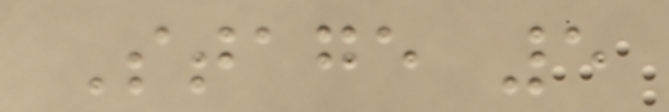Stage 5
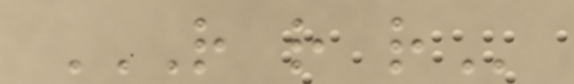R R R
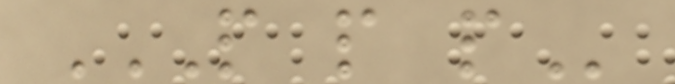P P P
